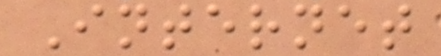Internet
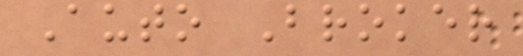Auto Broker
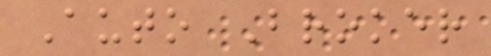Auto Broker
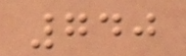740
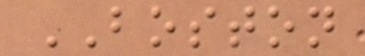BOSTON
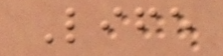Life
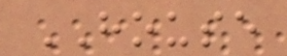HOUSE
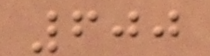600
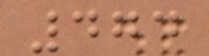474
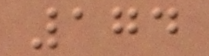174
